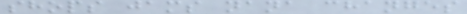shops jams nana changes
